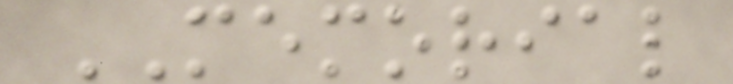MEMORIAL
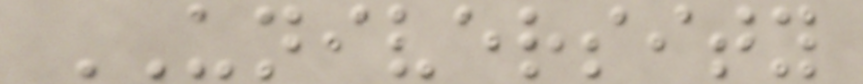UNIVERSITY
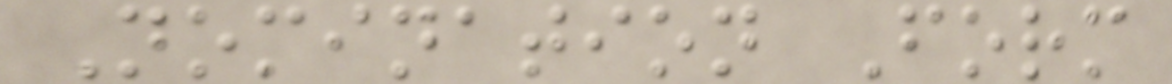Nomination Form
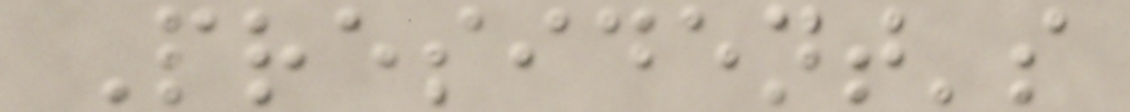President's
